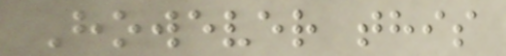However this
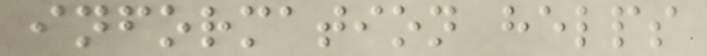information helps
